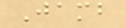Jamb
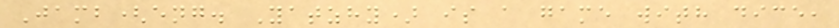Jamb(eng. Yatzhy) is a game with dice,
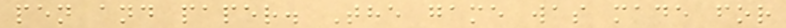pen and paper. The game was made for
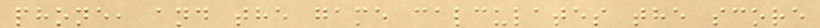phone, and the game calculates the score
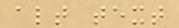alt text
